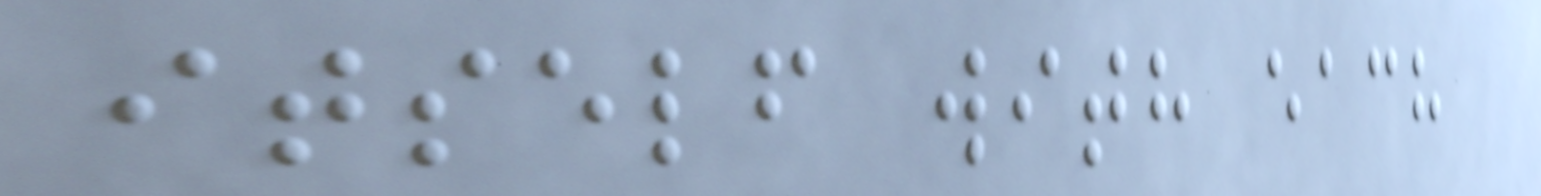itself with each
